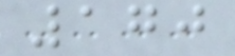170
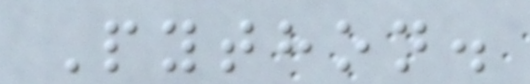Python.
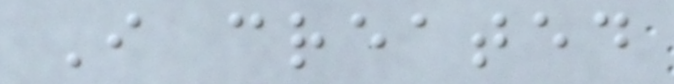I created
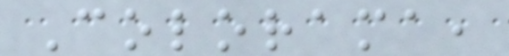Colorama,
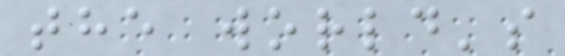the world's
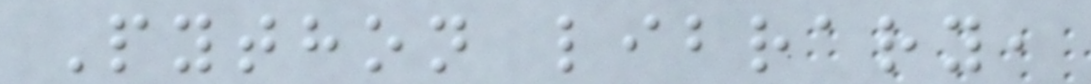Python library,
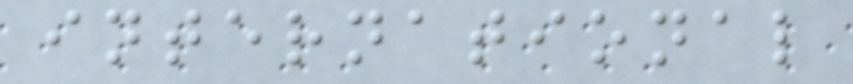international
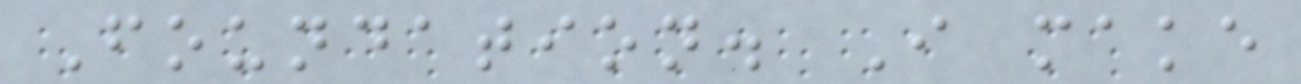Foundation. I make
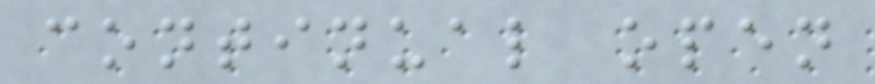continual open
